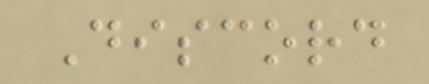Discord
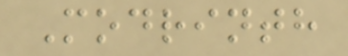Modrinth
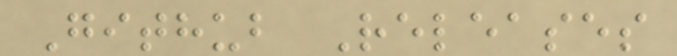Github Releases
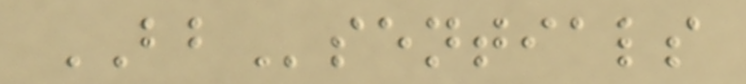BBsentials
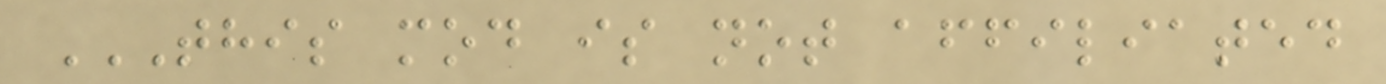THIS MOD IS NOT AFFILIATED
